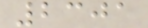2301
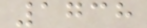1738
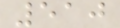510
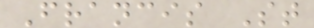Francis St
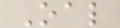Oal
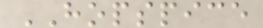HOPSPICE
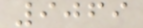9069
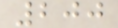200
